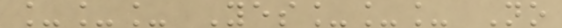___ Yes___ No
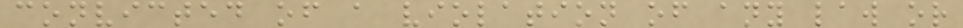convicted of a violation of any law or
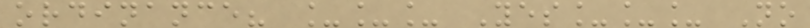ordinance? ___ Yes___ No
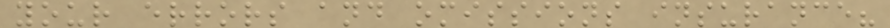your errors and omissions insurance?
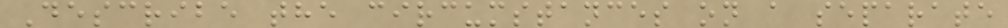Describe the circumstances on a separate
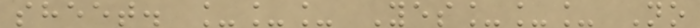sheet. ___ Yes___ No
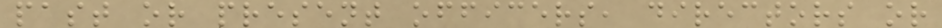past or present officers, directors or
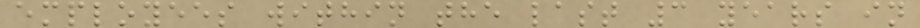employees within the last 3 years in
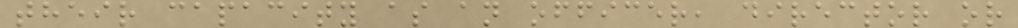their capacity as an officer, director or
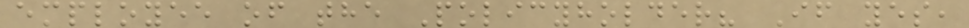employee of the Policyholder? If yes,
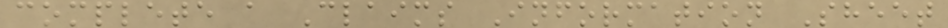complete a Claims Information Sheet
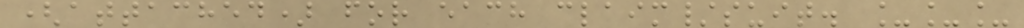(attached) for each claim/suit. ___
